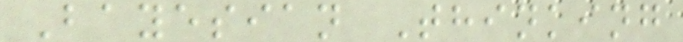Bayesian Thinking
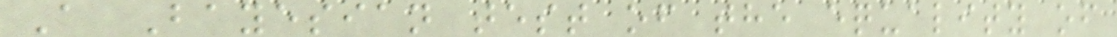A Bayesian test of the equality of
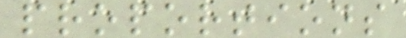proportions
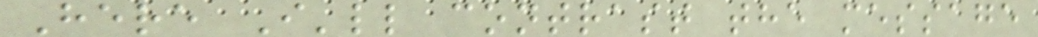Here I'll contrast the message
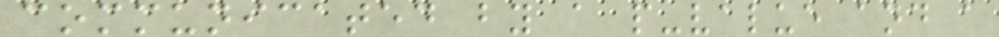communicated by a p-value and a
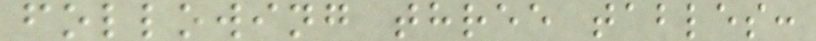following three tables:
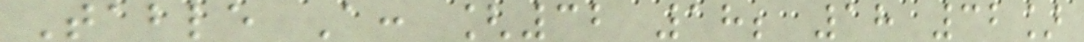Table A: [32 18; 18 32]
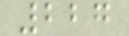227
